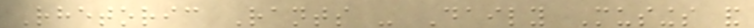Rhetoric Rants - Daily Musings and
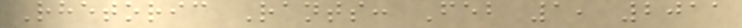Rhetoric Rants: Feb 1, 2011
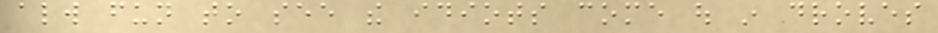always fun to see the idiots come out in droves
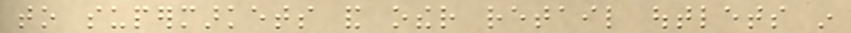to supermarkets and other retail outlets in
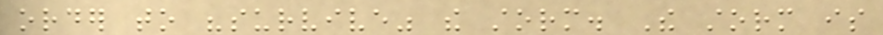order to "survive" the storm. The storm is
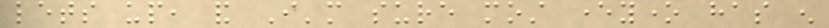lets up, and I'm sure most everyone has enough
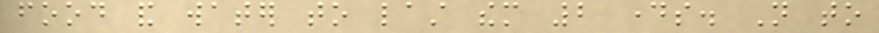food and water to last them 2 days. Not to
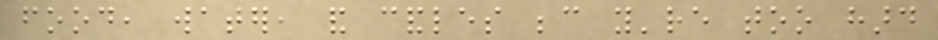food, water, and candles because you're too hard
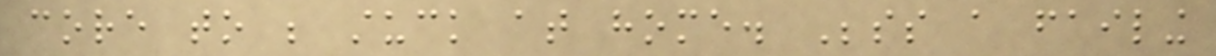core to be stuck at home. Besides a failing
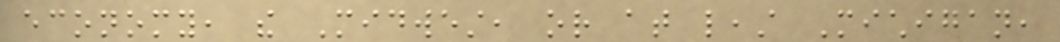economy, the Midwest, or at least Michigan,
